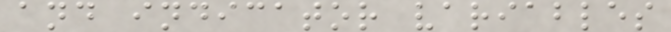and indicator variables
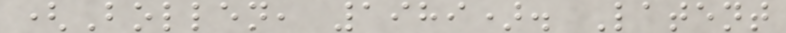(Bollen, 1989). Latent
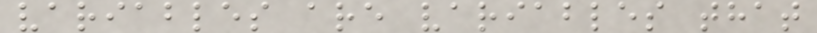variables are variables that
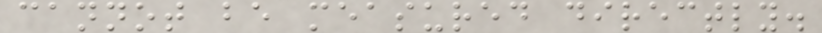cannot be measured directly.
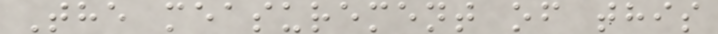The measurement of this
